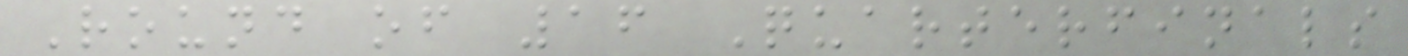Round of 16 Quarterfinals
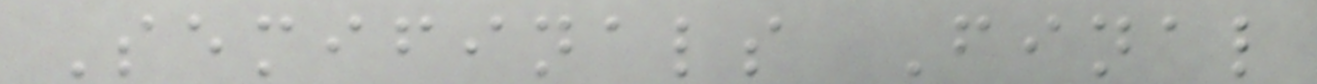Semifinals Final
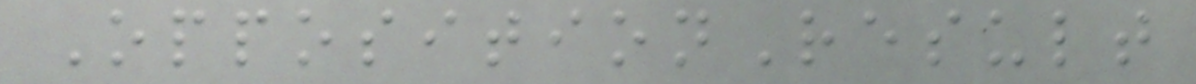OppositionResult
